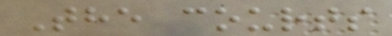The courts
